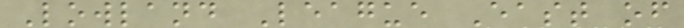Lowland League East of
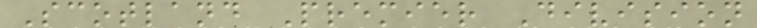Scotland Premier Division
